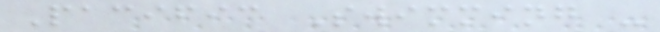Pacific Swimming -
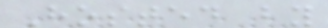Hosted by
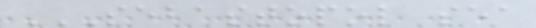SEBASTOPOL SEA
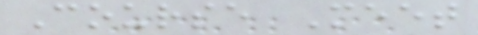Course Meet
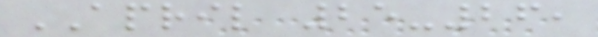APRIL 25-26,
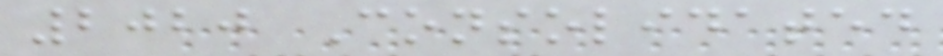2020 Consolidated
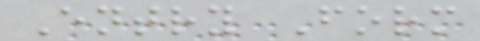Entry Form
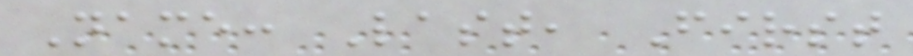Name: Last, First
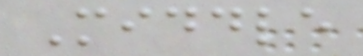Middle
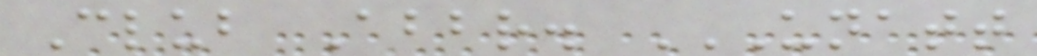Club Abbr. UNATT
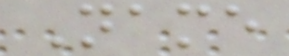Name
